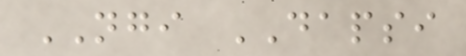NGI DAPSI
